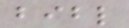bibl
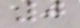0
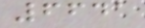6641
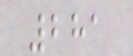281
